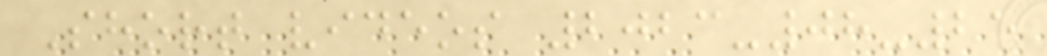Short videos 2023-08-25
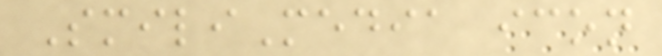SmiliMedia icon
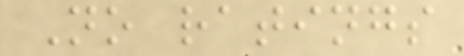No ratings
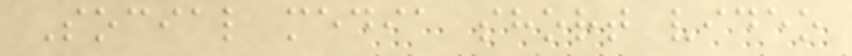Social media short video
